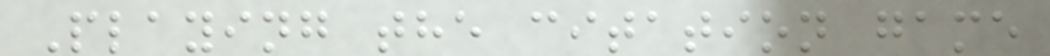Playing the citation game
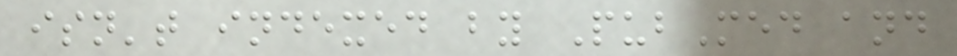isn't indexed by PubMed and
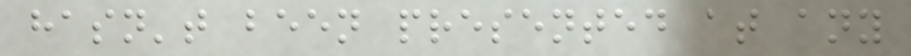hasn't been presented at any
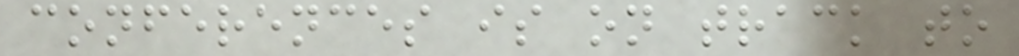conferences is on track to
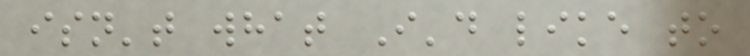isn't what I'd like to
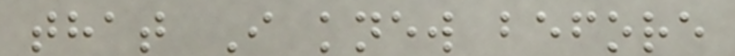that I knew before
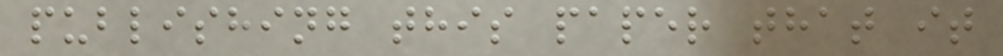publishing this paper that it
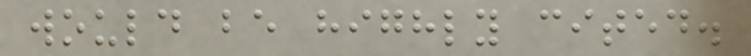would be highly cited.
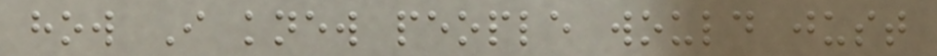how I knew people would just
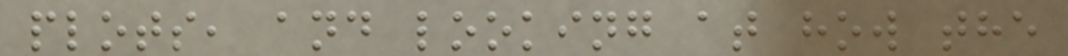plots, and looking at how the
